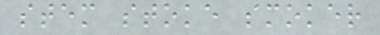stem stoke smoker
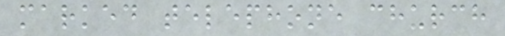marked telephone church
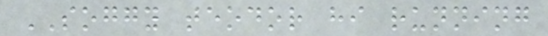SOGGY teodor hi running
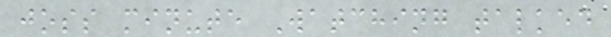joss minute Watching talked
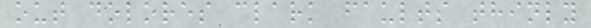out dolores clark faults thinly
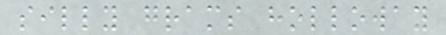silly grams holloway
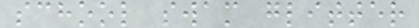school swam glitter
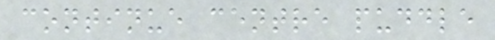continue centre puddle
